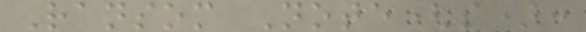Ransom Note(s):
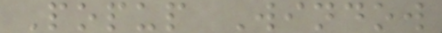Popup Window
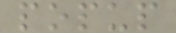popup
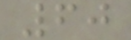60
